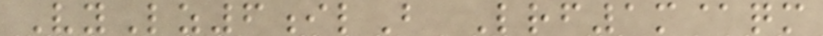VyLz6ilB Lrf1m@qm
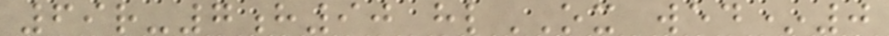69r-7h90 hlOX wed*0
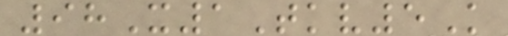98X1Tkv5K
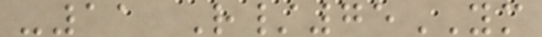-11 R/75YM
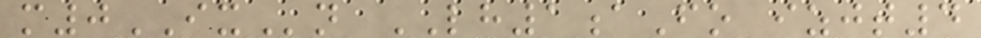m0IXn LH1aFo izjt4
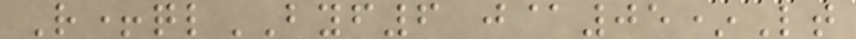R+qlBYF6 j@05*Lt
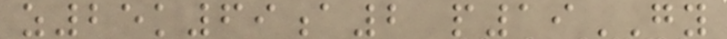z25k69a2 p19GY
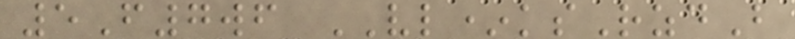5F7wf VL*ksRzdB
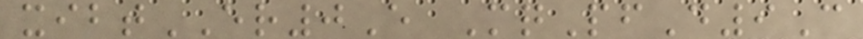xibtER0E MqPfD9C
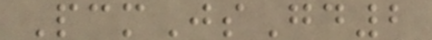PcmJsGd2
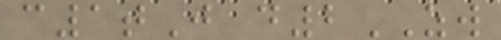c1tJ d2ZW
